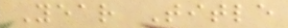Year Title
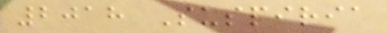2018 Suspiria
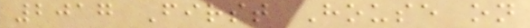2017 First House on
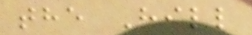the Hill
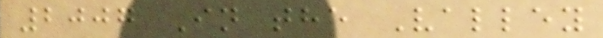2007 In the Valley
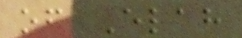of Elah
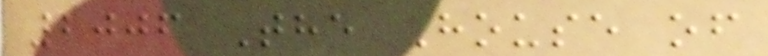2006 The House of
